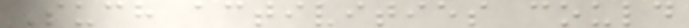Such activities could
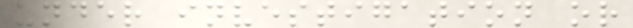under investigation or
